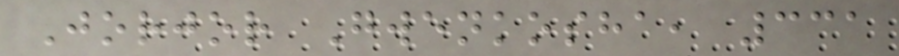Jorjor Gwenkosha, 331
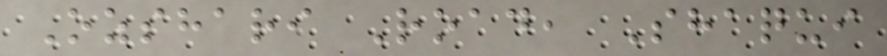Ozshari Road, Shaqui
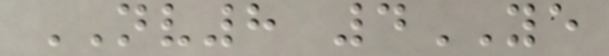NV8 4YE
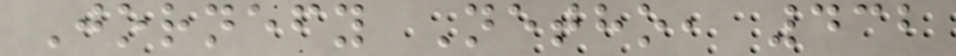Jornefy Netho, 432
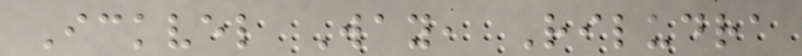Ickvel Way, Riludra
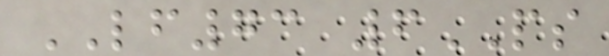LF73 6PS
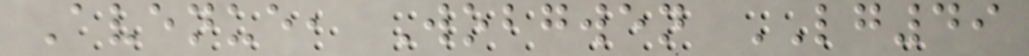Avenue, Wobgwen LG49
